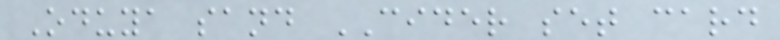Oduya sand CIDER set card
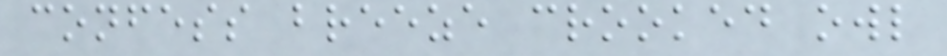confess breeze crooked owl
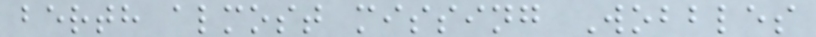berth almost missing Wobbles
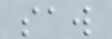saw
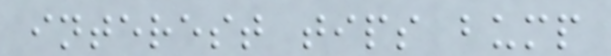interest tips bump
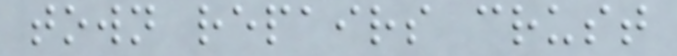town repairs crust
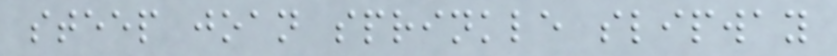steep joan sprinkle slipway
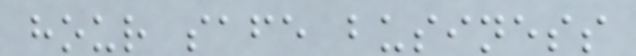hour safe business
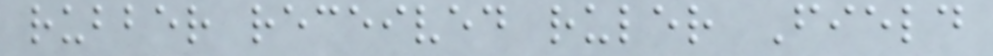rubber received ruler Field
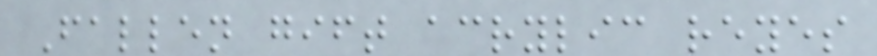Fallen gift acrylic reyes
